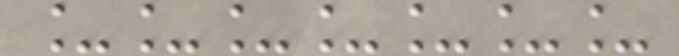_______
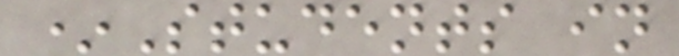*Students in
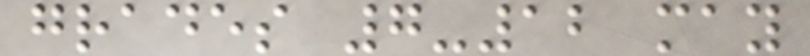grades 7-12 may
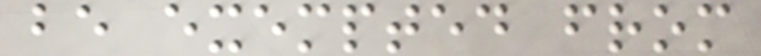be exempted from
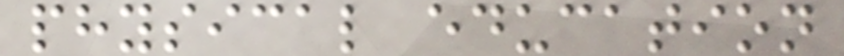physical education
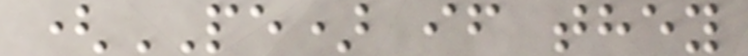(PE) if they
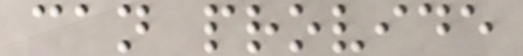can provide
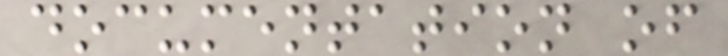documentation of
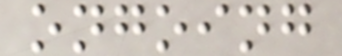ongoing
